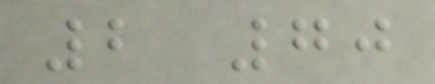2 70
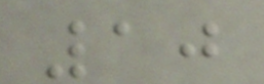10
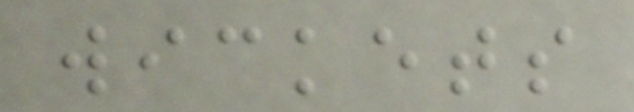wickets
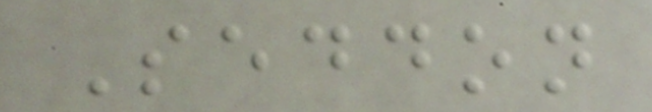Seddon
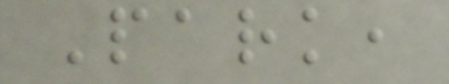Park,
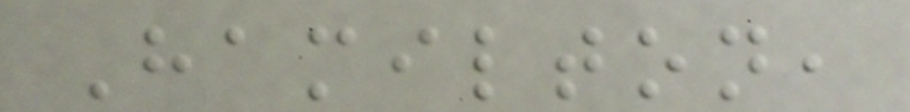Hamilton,
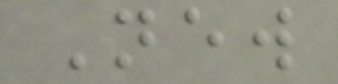New
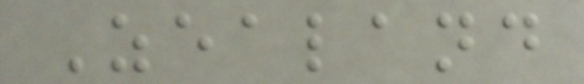Zealand
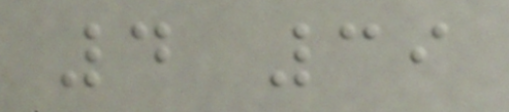4 39
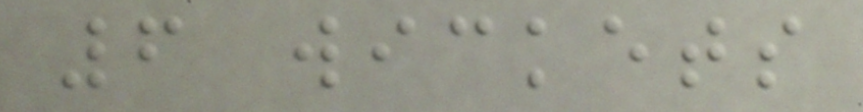6 wickets
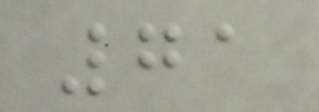71
